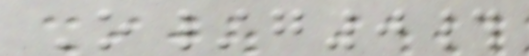O/g0#
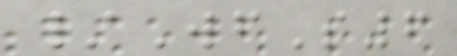/WfS6
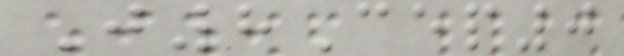J8Cep0
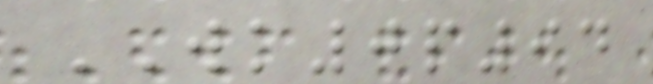WK0p94
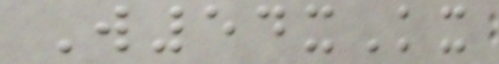W54xKx
